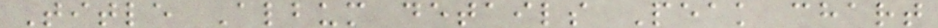Title Album details Peak chart
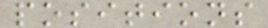positions
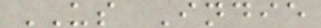US Indie
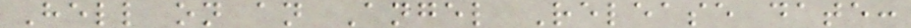Hell on an Angel Release date:
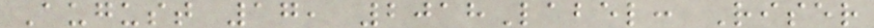August 17, 2018Label: Riser
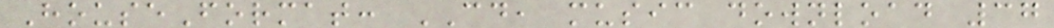HouseFormat: CD, music download 37
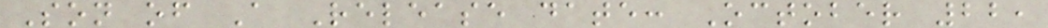Son of A Release date: October 22,
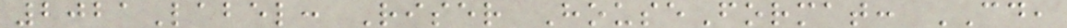2021Label: Riser HouseFormat: CD,
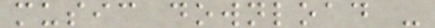music download -
